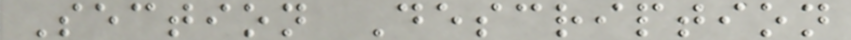Section Description
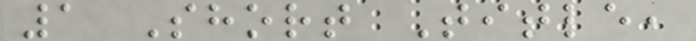1 Short Title,
